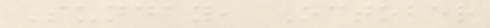Sunday, October
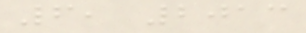6, 2013
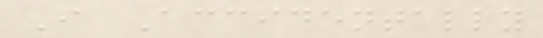I Accidentally
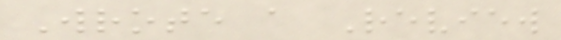Wrote a Review
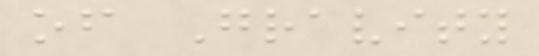of Gravity
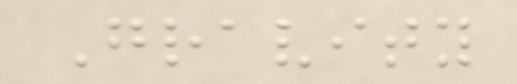Gravity
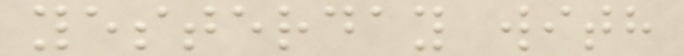yesterday with
